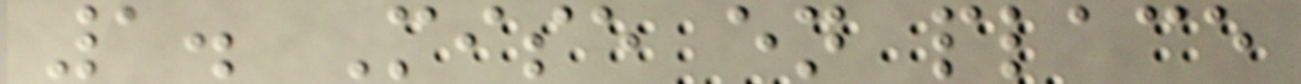1. Mise en place
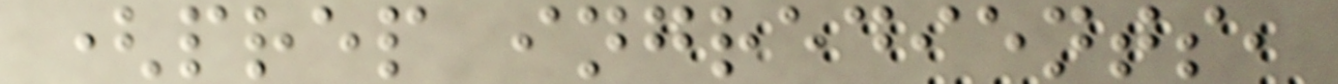(prep ingredients,
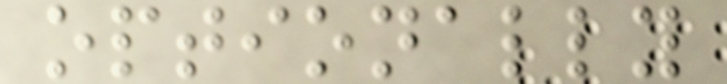optionally
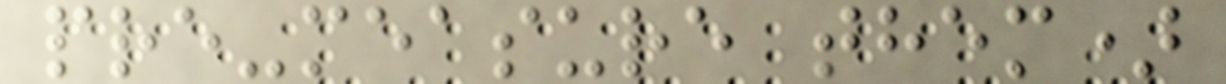pre-measure them)
